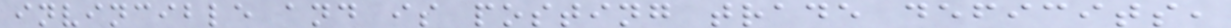invincible and is posting trade deficits,
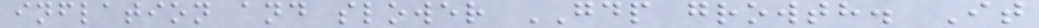inflation and slower GDP growth. It
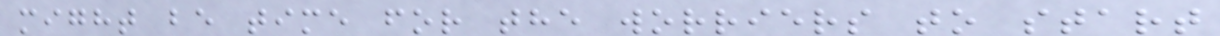might be time for the worriers to start
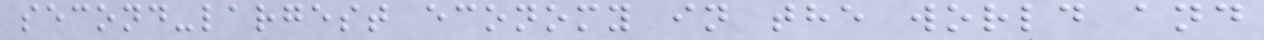second-largest economy in the world and
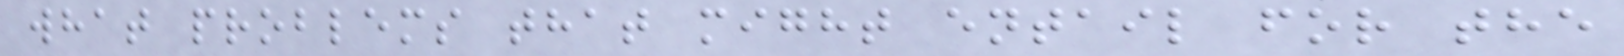what problems that might entail for the
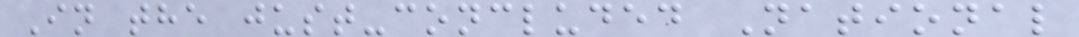In the just-concluded National
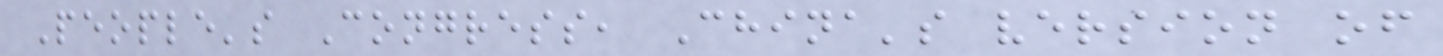People's Congress, China's version of
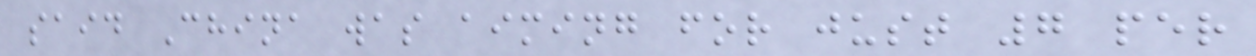said China was aiming for just 7 per
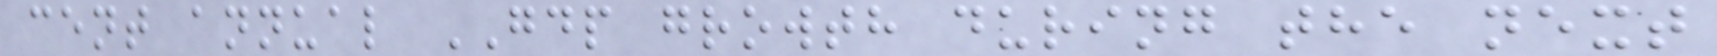cent annual GDP growth during the next
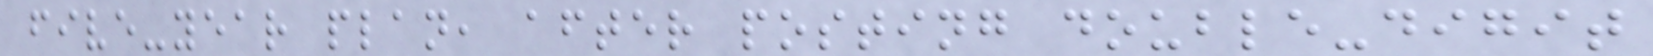five-year plan, after posting double-digit
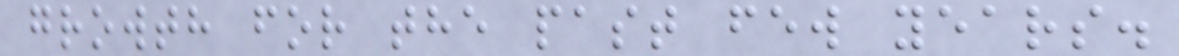growth for the past few years.
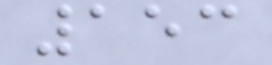153
